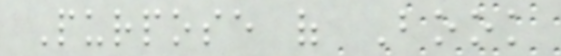Purpose of Book
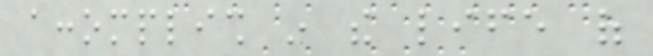accomplish in the life of
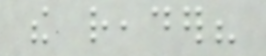the reader?
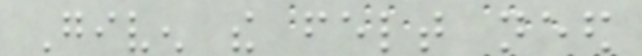Given the felt need
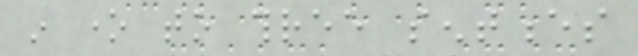in one to three sentences
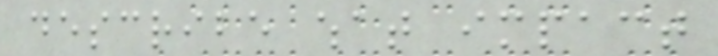describe what impact
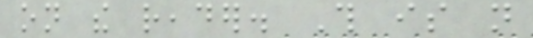on the reader. This is not
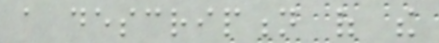a description of the
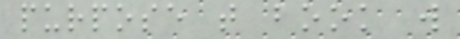purpose that book will
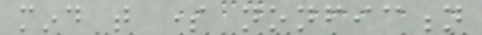mind that some nonfiction
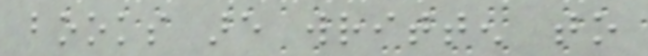books are written to
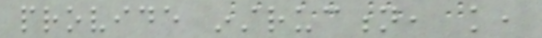provide instruction, knowledge,
